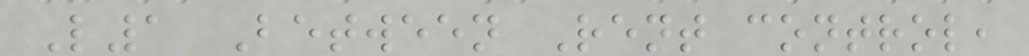L1 Between Rent control,
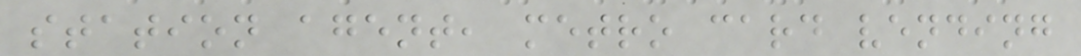station agent, metro card vending
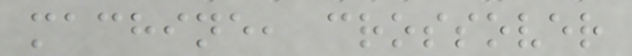machine, crossover
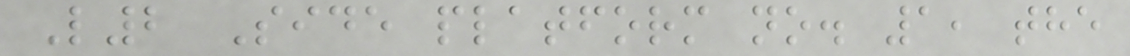L2 Side platform no. 1, the
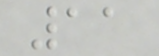11
